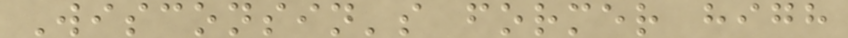Wisconsin's former high
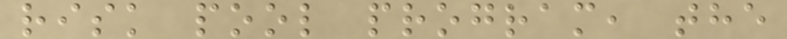risk pool program, the
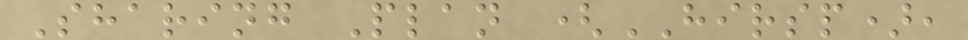Sharing Plan (HIRSP),
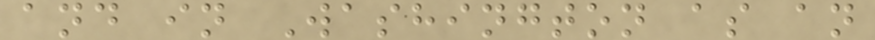and in Washington as an
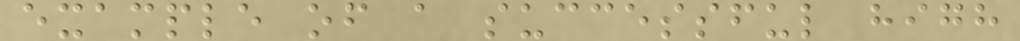example of a successful high
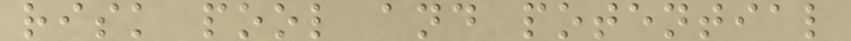risk pool and potential
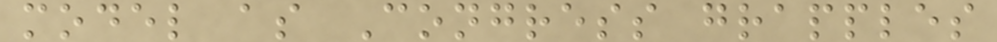model as Congress grapples
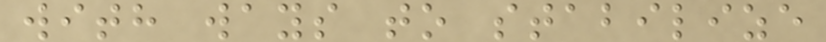with ways to stabilize
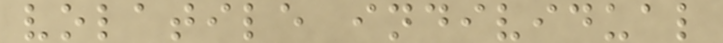volatile individual
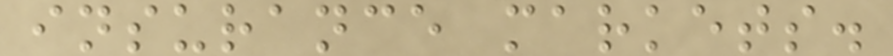insurance markets.
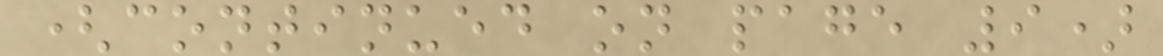(continued on page 9)
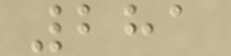281
